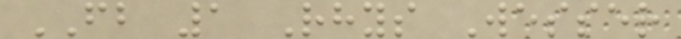FB 1 Rhys Wesser
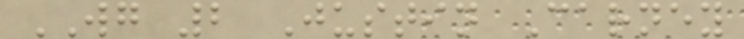WG 2 Justin Carney
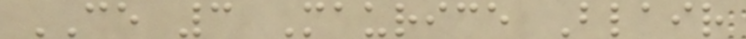CE 3 Maurice Blair
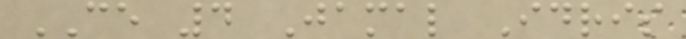CE 4 Jamal Idris
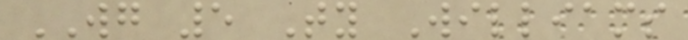WG 5 Ty Williams
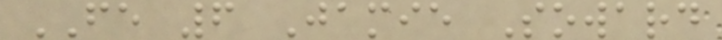FE 6 Jamie Soward
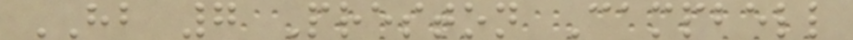HB 7 Preston Campbell
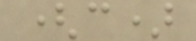(c)
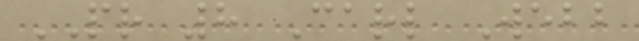PR 8 Carl Webb
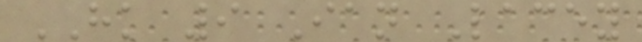HK 9 Ian Lacey
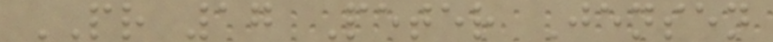PR 17 Peter Jensen
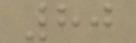80
